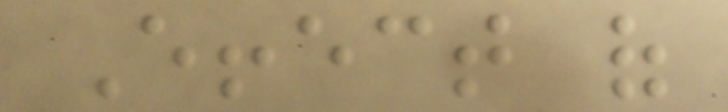Effect of
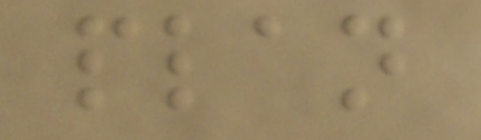plan
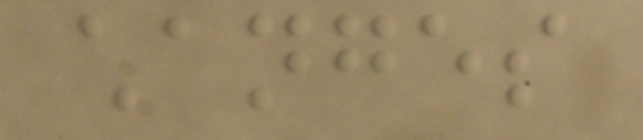changes
